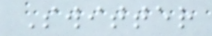Switter
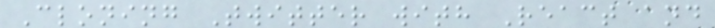Cloning Twitter with React and
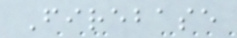Firebase
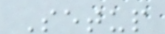Setup
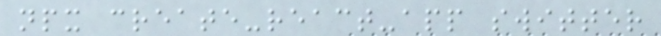npx create-react-app switter
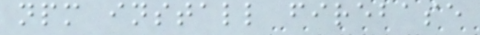npm install firebase
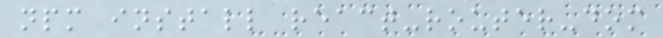npm install react-router-dom
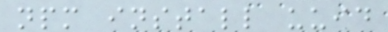npm install uuid
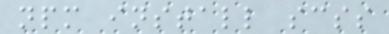npm install scss
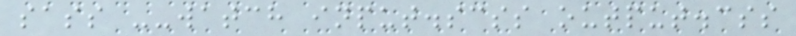sass --watch input.scss output.css
